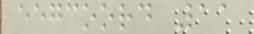eegcoord 11
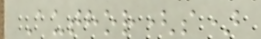Author(s)
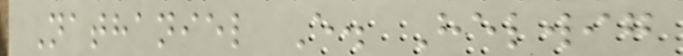Nathaniel E. Helwig
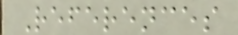References
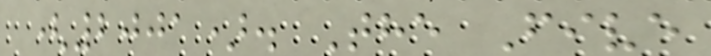(2001). The Five
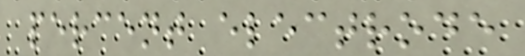percent electrode
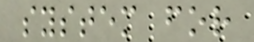system for
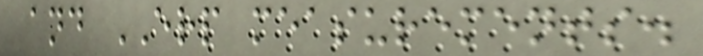and ERP measurements.
